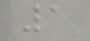1
